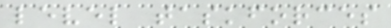level taskforces
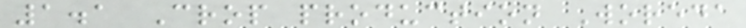1.1 Crop production Woreda
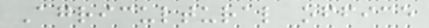Agricultural office
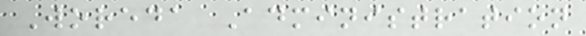Woreda Administration
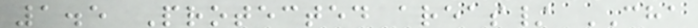1.5 Protected areas/ CHA
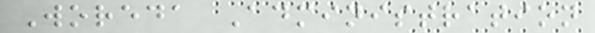Woreda Administration
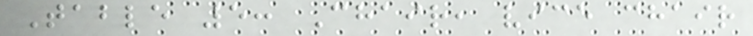Table 5: Chair, vice chair
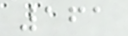161
